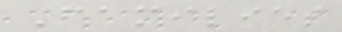Families
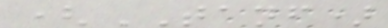(TANF)
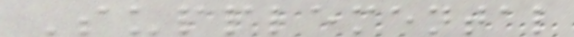Supplemental
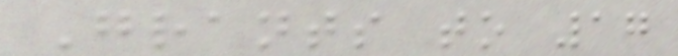Grants to 17
